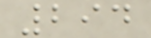294
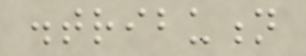distribution
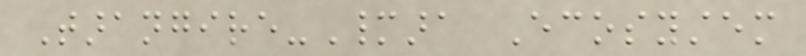Tarangire-Manyara Ecosystem
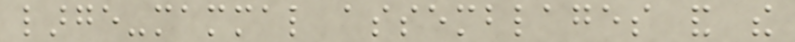large-mammal assemblages and the
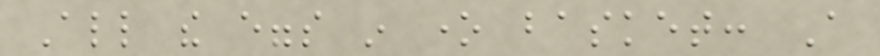All the eggs in one basket: A
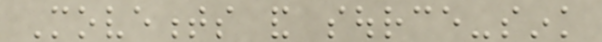Movements and source-sink
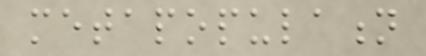metapopulation
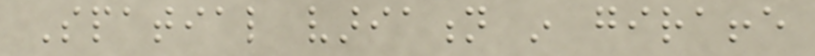Spatial variation in giraffe
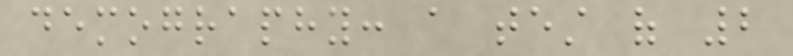demography: a test of 2
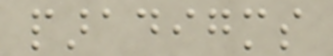paradigms
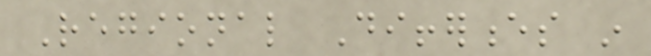Regional Differences in
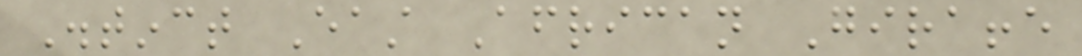Distinct East African Giraffe
